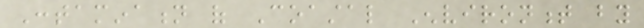Contamination of Coastal Environment by
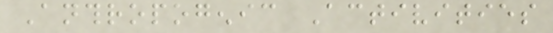Anthropogenic Activities
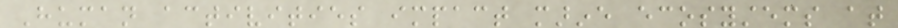Human activities impact marine ecosystems at
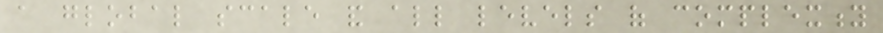a global scale and all levels of complexity
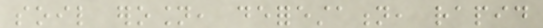soil erosion, deforestation, rapid
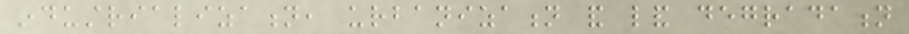industrialization, urbanization and land degradation
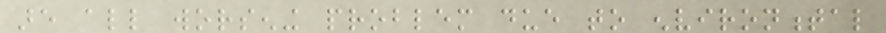are all worsening problem due to environmental
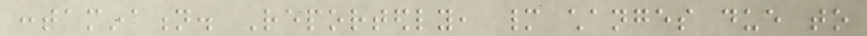contamination. Reportedly, many changes due to
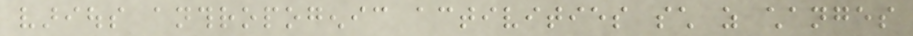various anthropogenic activities such as changes
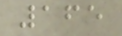165
